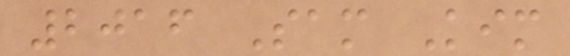2016 Sam Kim
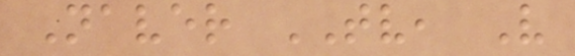Naver TV, V
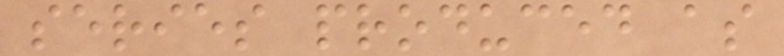series produced as
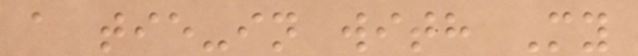a tie-in with My
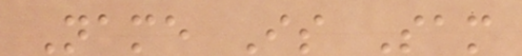Name Is Sam
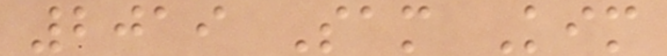2019 Sam Kim
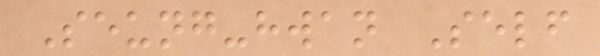Seung-hwan Self
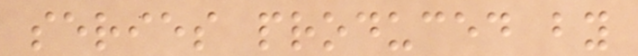series produced by
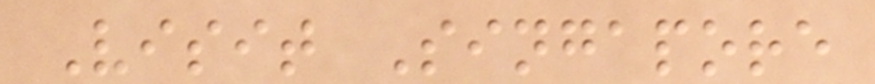Visit Singapore
